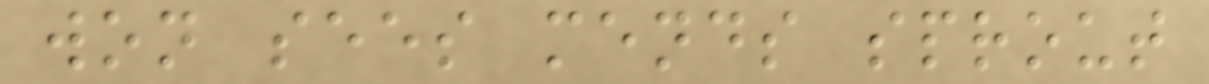won sees mends sprout
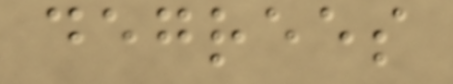degrees
